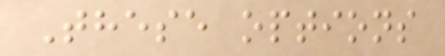These options
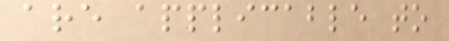are applicable to
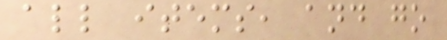all items, and go
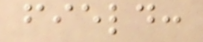field:
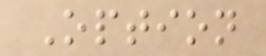Option
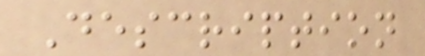Description
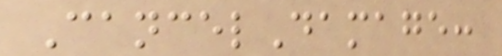CancelDamage:
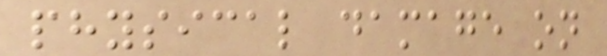physical damage on
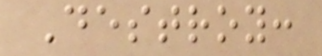Destroy:
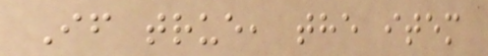If true, the item
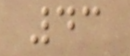43
